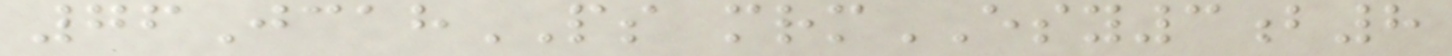76JcahPS mrmESY3b8
